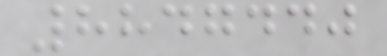8847440
